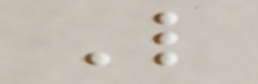L
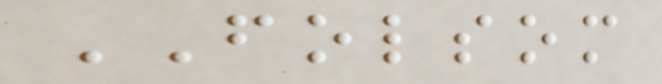FOLSOM
